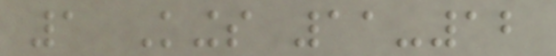1 Kings 11-12
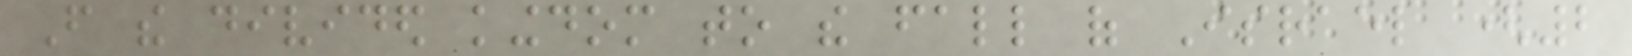From the divided kingdom to the fall of Israel (2
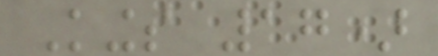Kings 17)
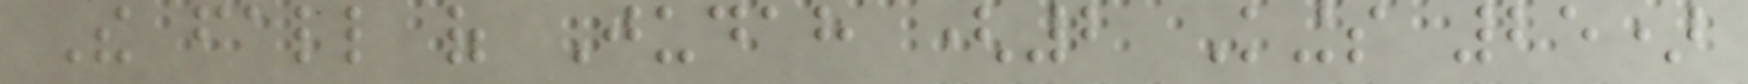The fall of Judah (2 Kings 25)
